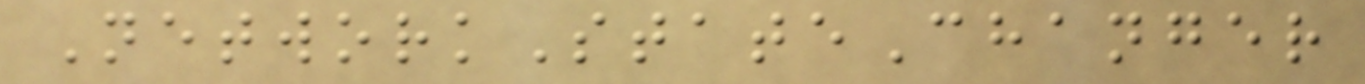NetworkStateChanger
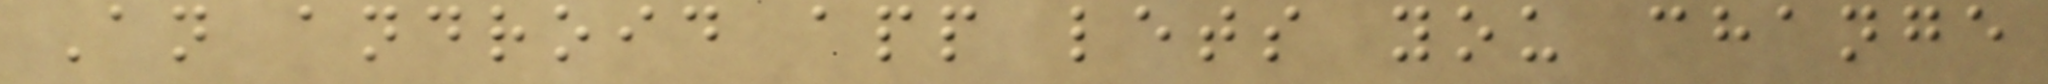An android app lets you change
